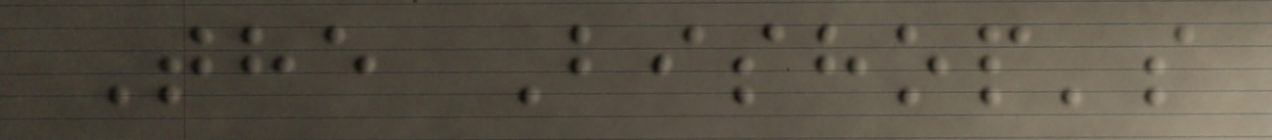The Bishop's
